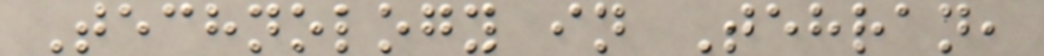Technology in Tehran,
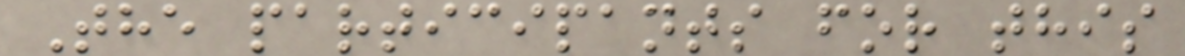The participants for this
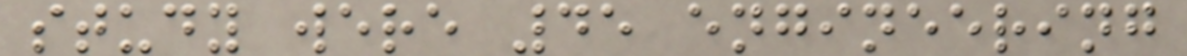study were 45 engineering
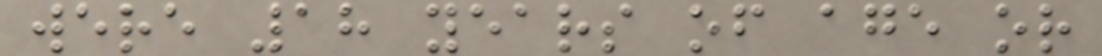were 18 years of age or
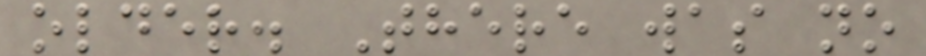older. There was no
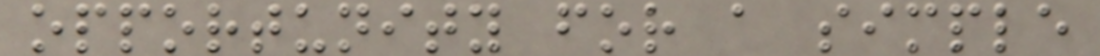opportunity for a simple
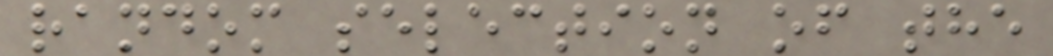random selection of the
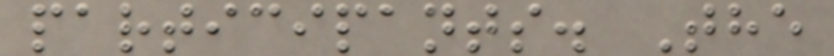participants. The
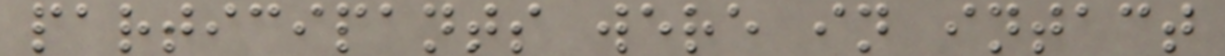participants were in intact
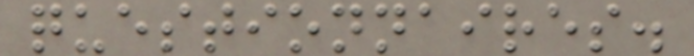questionnaires.
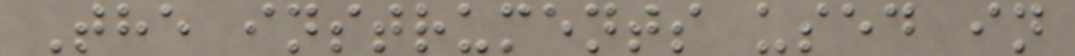The instruments used in
